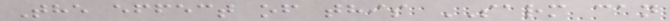The effect of this SARM can
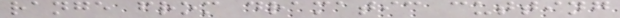range from dramatic cutting
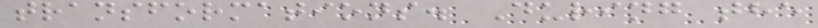transformations. During the
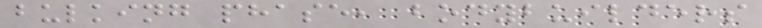bulking phase, bodybuilders
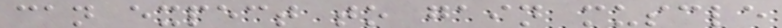can expect to gain muscle
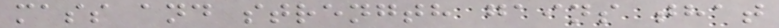mass and strength gains that
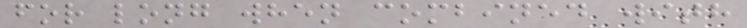for long when combined with
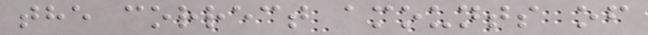the correct amounts of
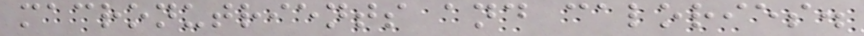macronutrients and calories.
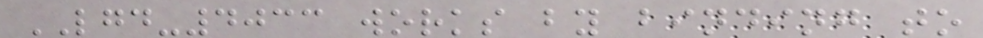LGD-4033 works by binding to
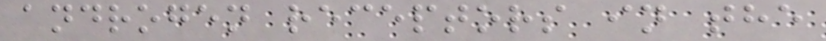androgen receptors in the
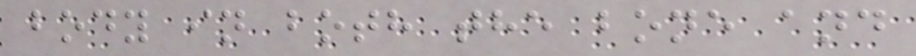body in both the bone and
